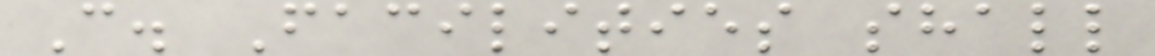C. Facilities shall
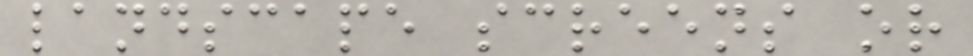landscape screens or
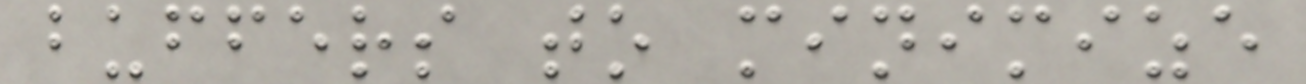buffers to minimize
